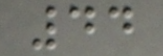44
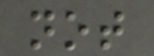not
